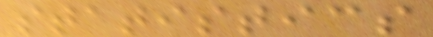statistics
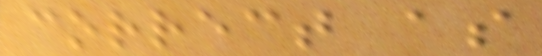correct as
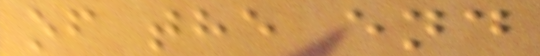of the end
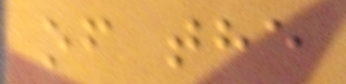of the
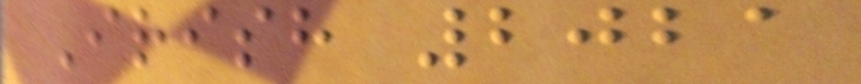Irish 2021
